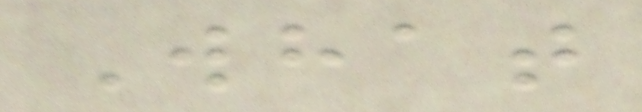What
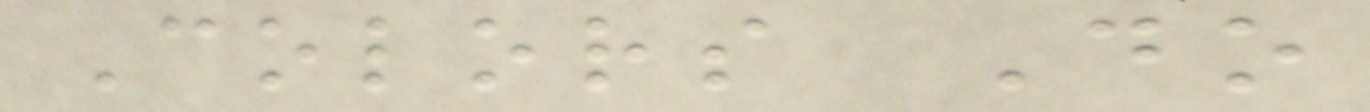Colors Do
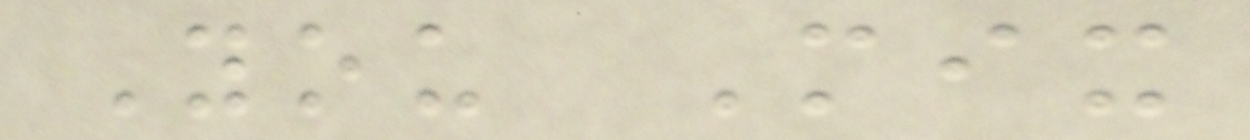You Mix
